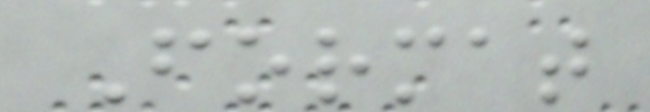Format
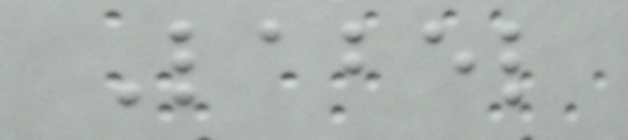Label
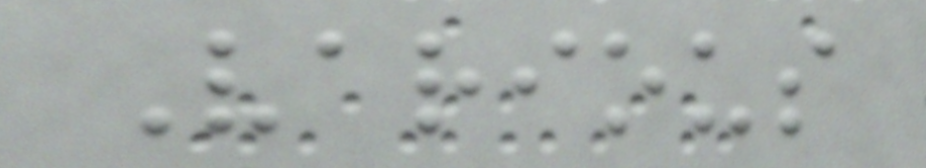Various
